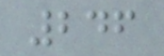246
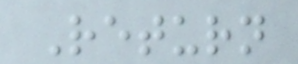Return
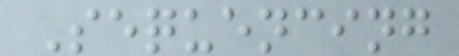Sequencing
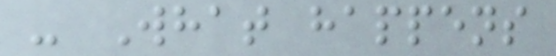- What happens
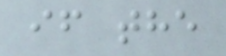if the
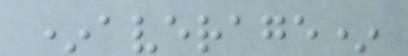*average*
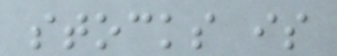stocks is
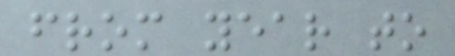from year to
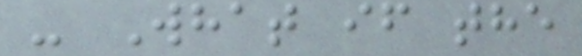- What if the
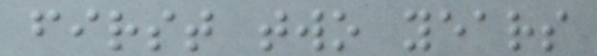first two years
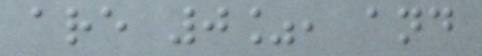are 0%, and
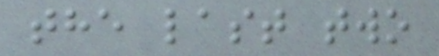the last two
